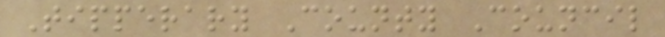Tipperary County Council
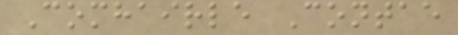Comhairle Contae
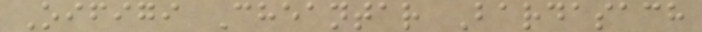Oifigi Cheantar Bardasach
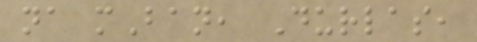na mBan, Durlas,
